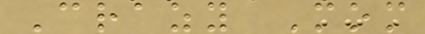Crazy Mom
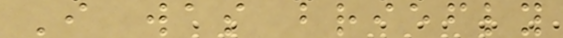I was briefly
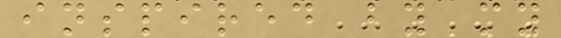inspired by my
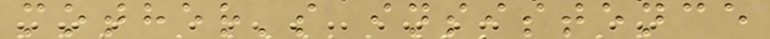mother's insistence
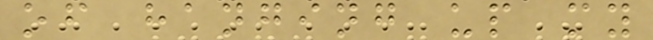of hanging up my
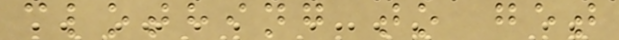clothing to get
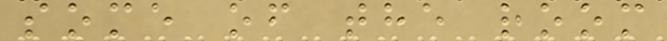some of the room
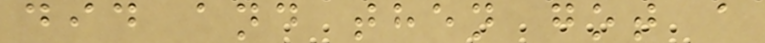did and then got a
